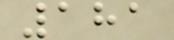181
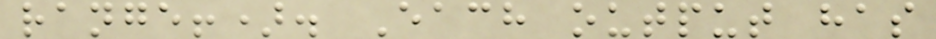range!). Each output has
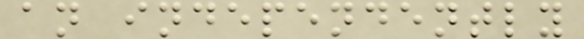an independently
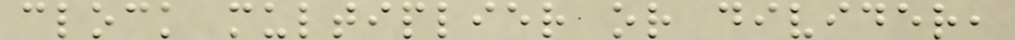clock multiplier or divider,
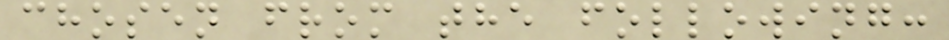chosen from the following:
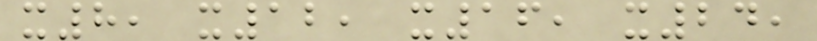x8, x12, x16, x24,
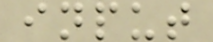input
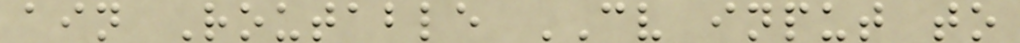ain Routable CV input to
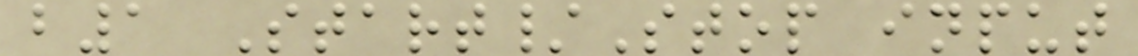b1 Start/Stop input
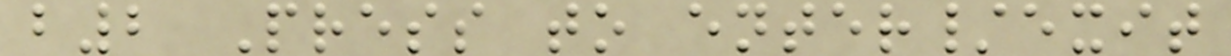b2 Press to enter/exit
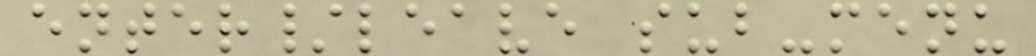enter/leave sub-menu
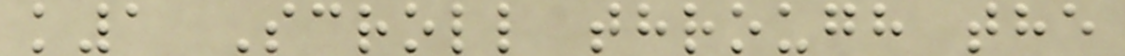k1 Scroll through the
